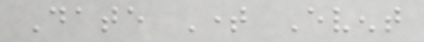Date Time Event
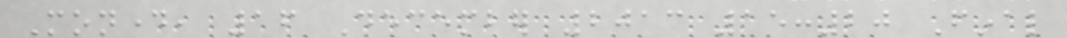Monday, 16 December 2013 15:20 Final
